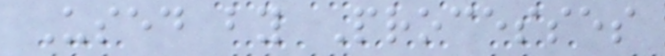Used by Processes
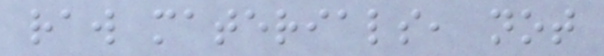raw materials, not
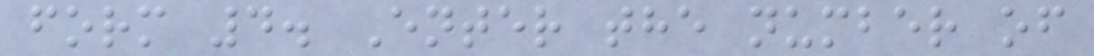form 4. Enter the number of
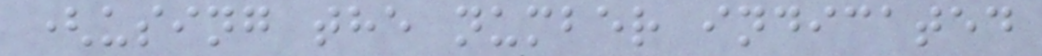(using the number indicated
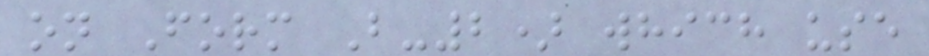on Form B-2) which use
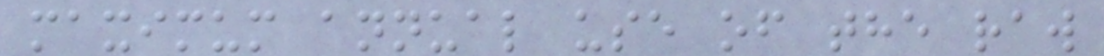maximum annual use of the raw
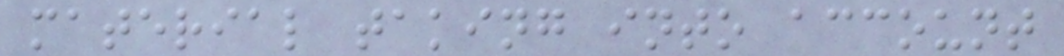material taking into account
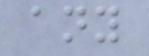any
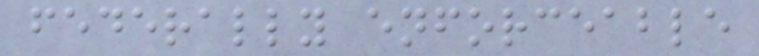federally enforceable
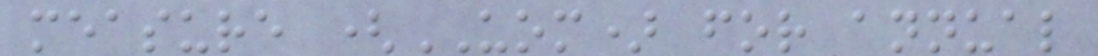measure (UOM) for annual
